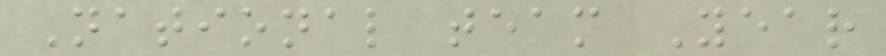National team Year
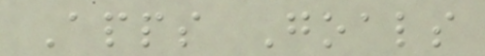Apps Goals
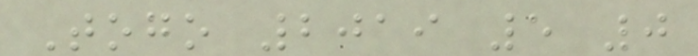Togo 2019 5 0
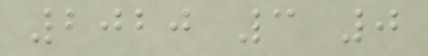2020 3 0
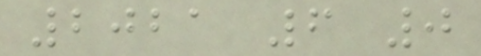2021 6 0
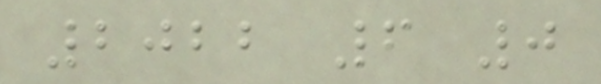2022 6 0
